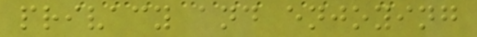privacy and enjoying
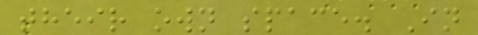their own space. In
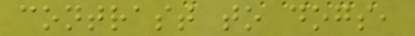contrast to dogs,
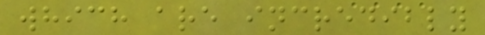which are incredibly
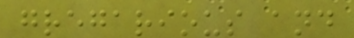gregarious and
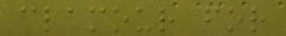clamour for
